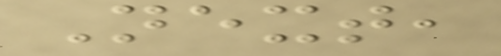Next,
